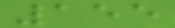155
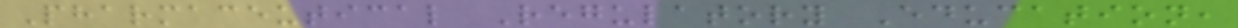Pharmaceutical Regulatory Education,
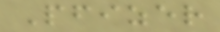Pfizer
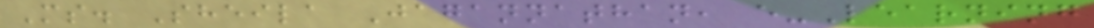Ms. Sheila Jagannathan, e-Learning
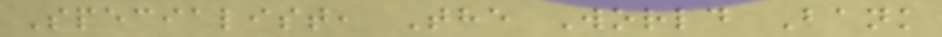Specialist, The World Bank
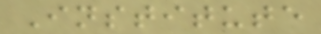Institute
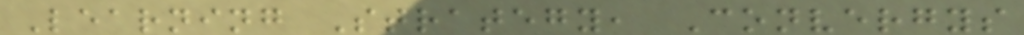Learning Strategy, Convergys
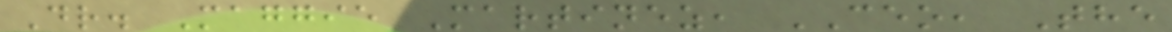Dr. Maggie Martinez, CEO, The
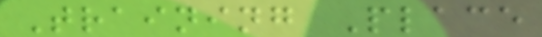Training Place
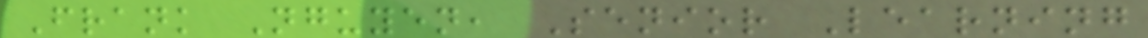Frank Nguyen, Senior Learning
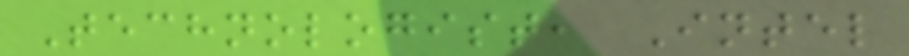Technologist, Intel
